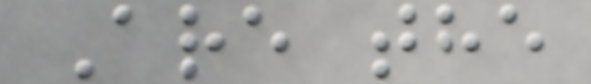Are the
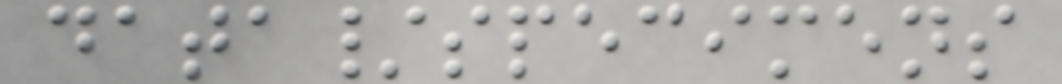data/specimens
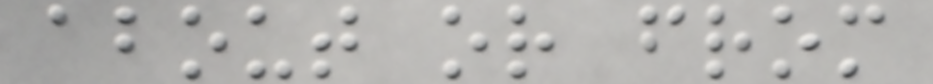about or from
